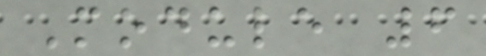Module 6
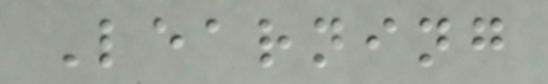Learning
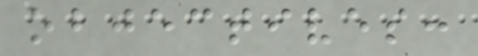objectives:
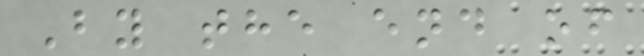By the end of
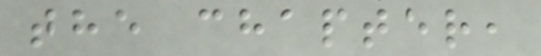the chapter,
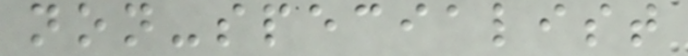non-specialist
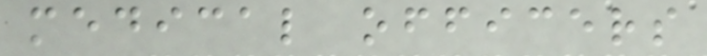medical officers
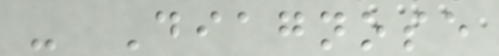- Diagnose
